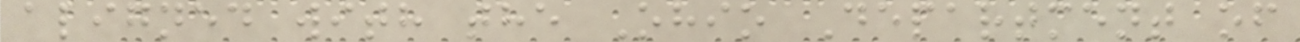aligned with the Ohio Department of
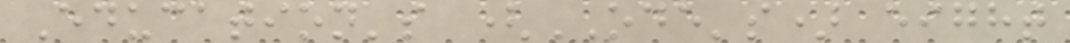Education's (ODE's) eight
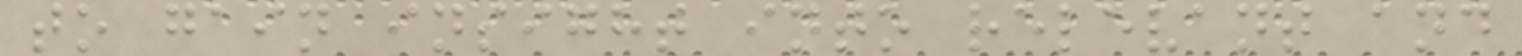to gain insight into relevant and
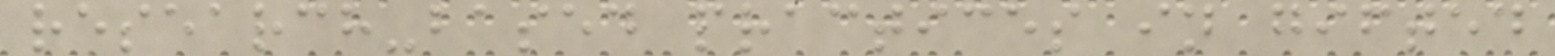research-based practices in gifted
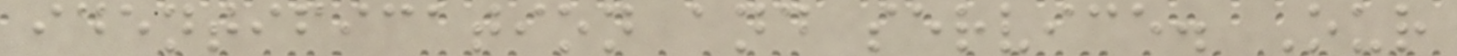identification and service. Our
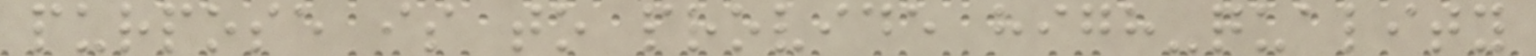purpose is to provide high-quality
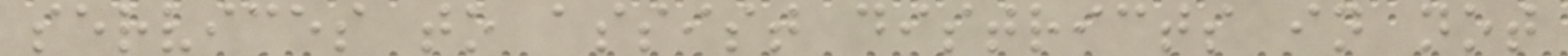services to assist districts in not
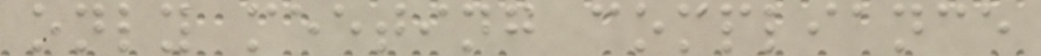only meeting compliance
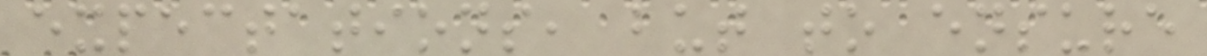expectations, but to ensure
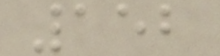152
